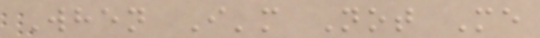When I'm Not Me
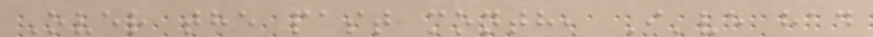Over the past month, I've had
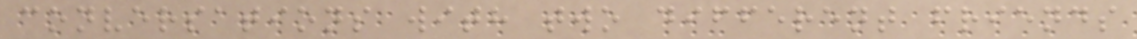conversations with two different friends
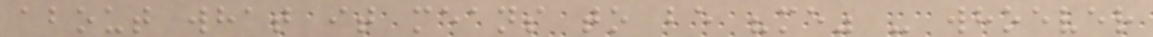about what it means to be "me" - whoever
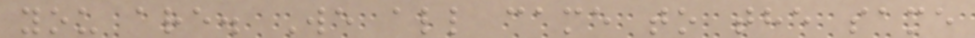you are. We all came to the same
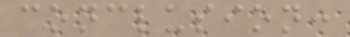conclusion:
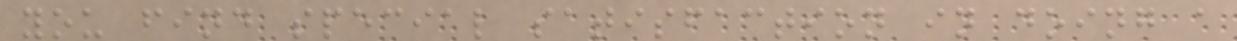you find special satisfaction in doing a
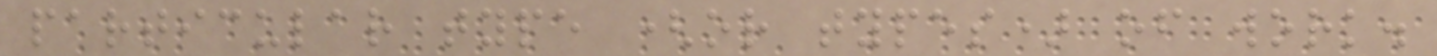particular type (or types) of work.
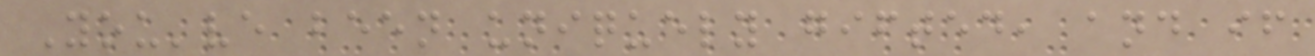You've been uniquely gifted, and if
